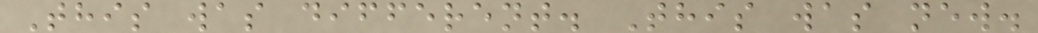This was different. This was new.
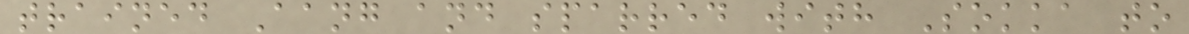trained Aang and sparred with Sokka to
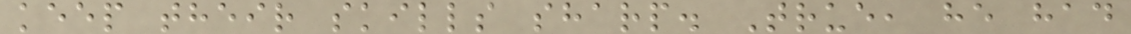keep their skills sharp. True, he had
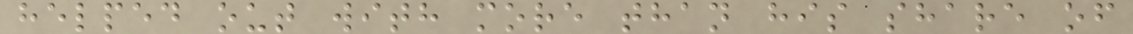helped out with more than his share of
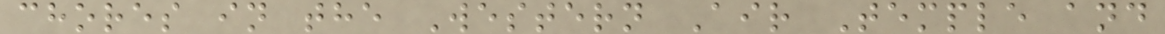chores in the Western Air Temple and
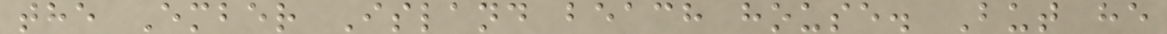the Ember Island beach house. But he
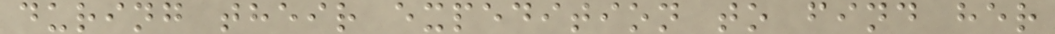during their expedition to find her
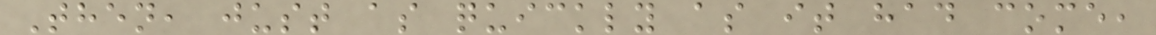Then, just as quickly as it had come,
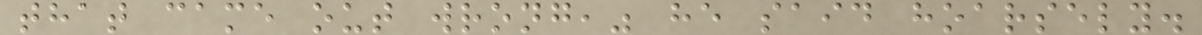that came out wrong," he said hoarsely.
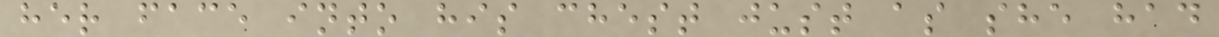her face into his chest just as she had
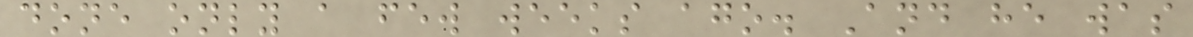done only a few weeks ago. And he was
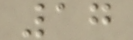17
